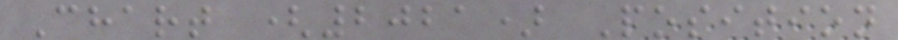Chart (2021) Position
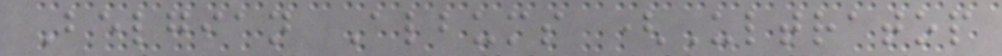Belgian Albums (Ultratop
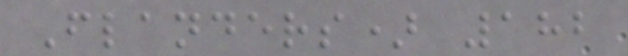Flanders) 182
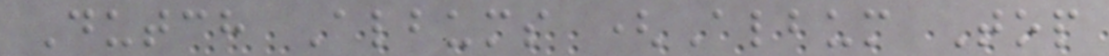Dutch Albums (Album Top
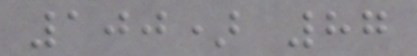100) 87
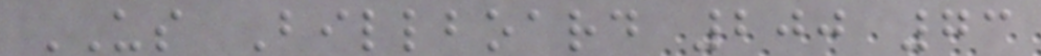US Billboard 200 73
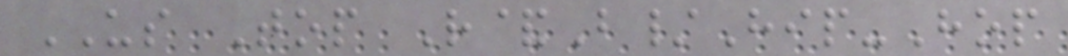US Top R&B/Hip-Hop
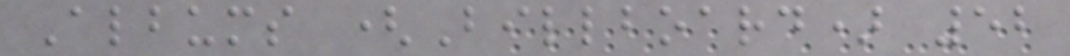Albums (Billboard) 52
